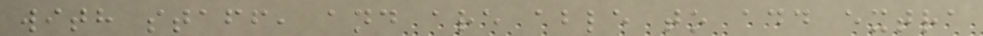with staff, and are able to add extra
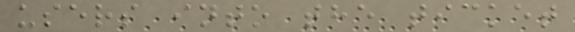users into the ticket
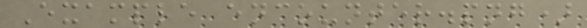Example encounter.png)
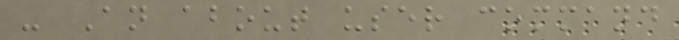- An about user command
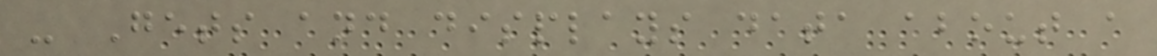- Gets and displays data about a
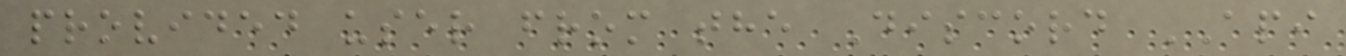provided user from the Discord API
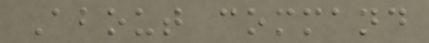About command
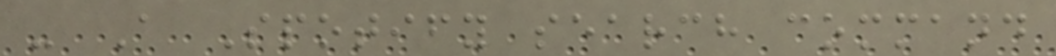- A Spotify search command
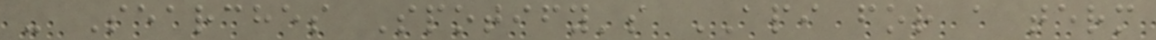- Searches Spotify's API for a term
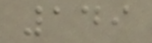149
